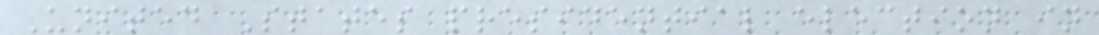United States presidential election in
